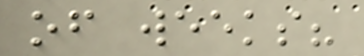of weeks?
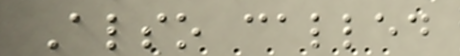Also called
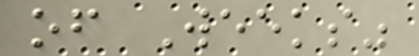of Weeks"
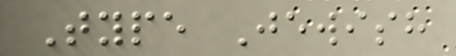Type Jewish
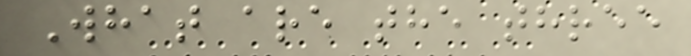What are the three
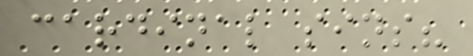cardinal sins?
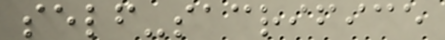self-sacrifice
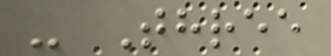- Three
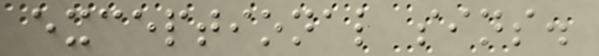exceptional sins.
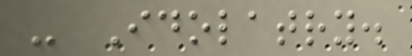- Idolatry.
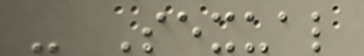- Sexual
